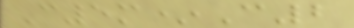C5m*C2
